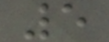5
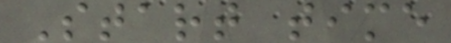Start time
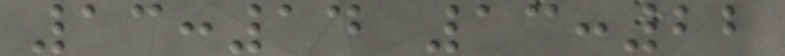13:14 13:22
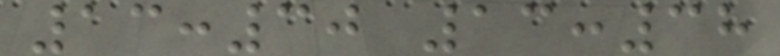13:30 13:38
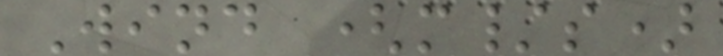Wind (m/s)
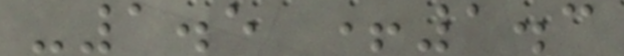-1.5 +1.3
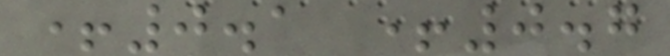+0.1 +0.7
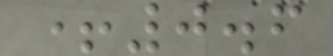+0.6
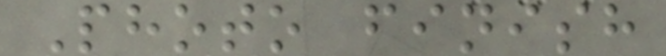Photo finish
